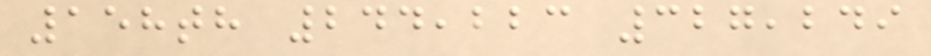158th 244,223 327,249
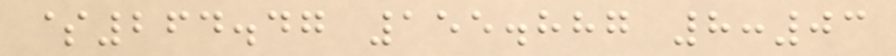$264.47 155.887 8:03
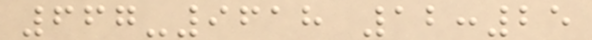667-9618 12:25
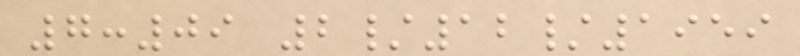7:09 2/12/1959
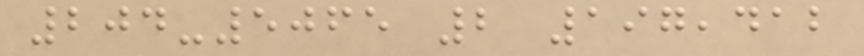204-5065 2 197,412
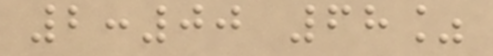2:00 68%
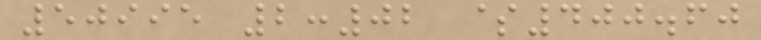50995 2:02 $400.60
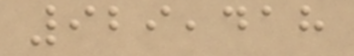929,418
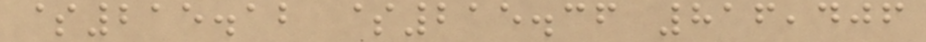$215.12 $215.36 816,406
